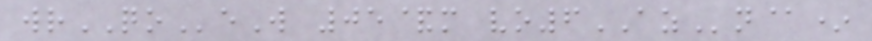wrQOeW 05&m vo6AZn@*
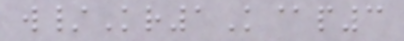w/Kr1K@p3
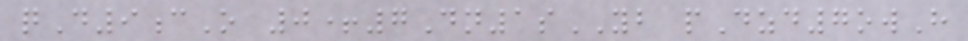qD9cO 0+7Dn1sYB pDzd7owH
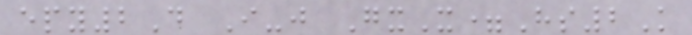epy2D I-j GxX=Hs2K
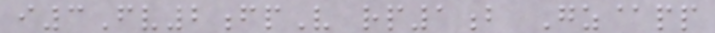i3Fv2fpV rp1b Gz@pp
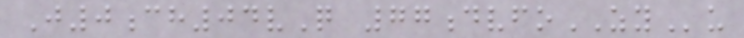J0ch04vQ 77dvfoZYu
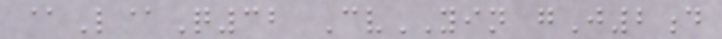@L@Q32 CvYIN gJ2d
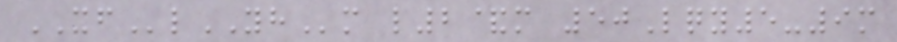XFlYHm l2&m 50Lqy5-9m
